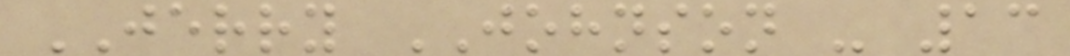JERRY JOHNSON - 13
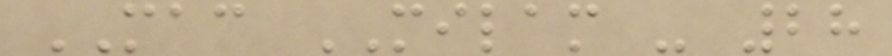MAC MILAM - 28
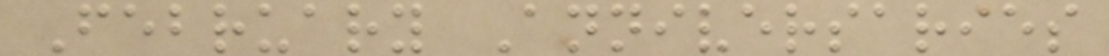February Anniversaries
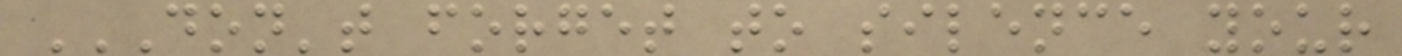DON'T FORGET TO SILENCE YOUR
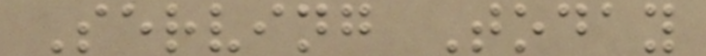Serving Today
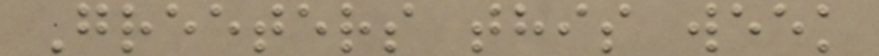Greeters this week
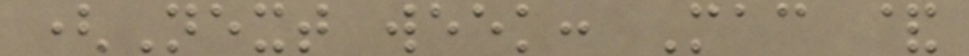(Next week: Mac &
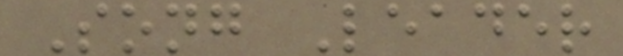Song Leader
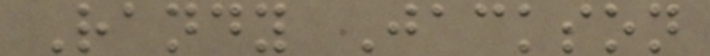Randy Jackson
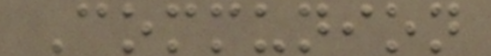Communion
